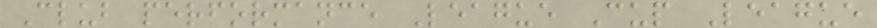Club performance League Cup League
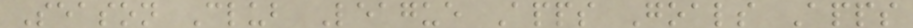Season Club League Apps Goals Apps
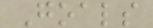Goals
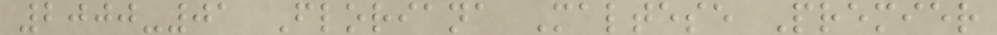2000-01 Floriana Maltese Premier
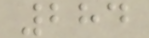284
